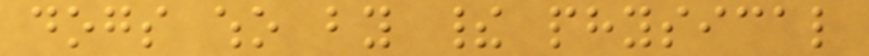dogs who by their physical
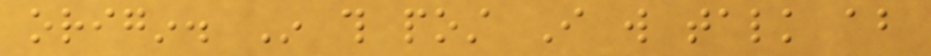origin. In this post I will talk about
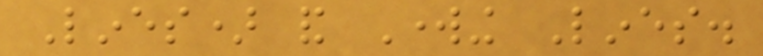Lines) and Working Lines.
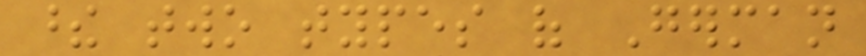these two types of German
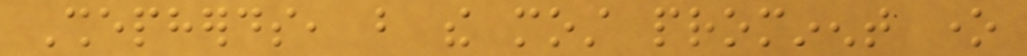Shepherds, but the most prominent one
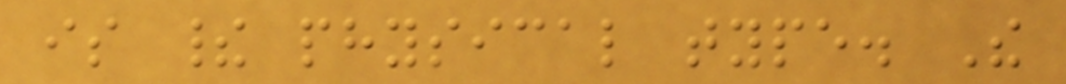is their physical type. The
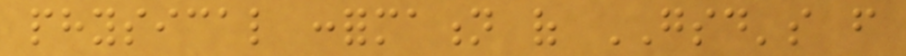physical conformation of GSD's from
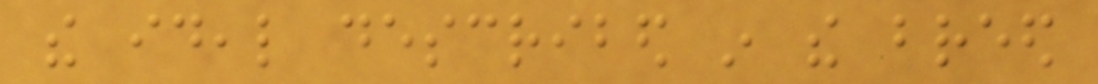the ideal described in the breed
